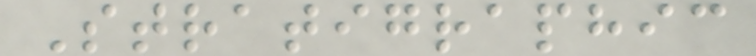Stratigraphic
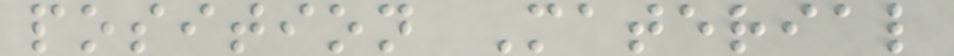position Material
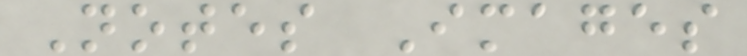Notes Images
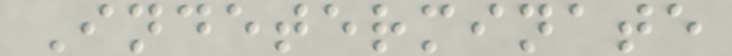Indeterminate
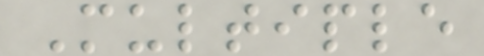Multiple
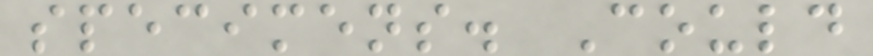specimens. Could
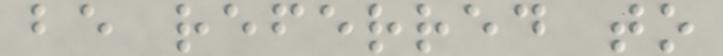be referred to
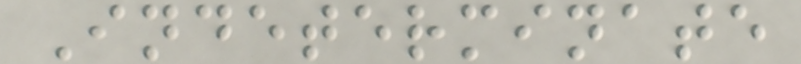Indeterminate
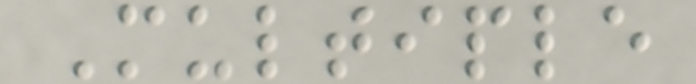Multiple
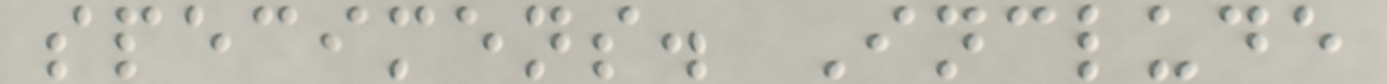specimens. Include
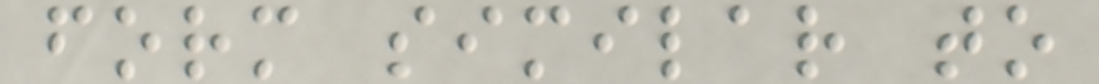form similar to
